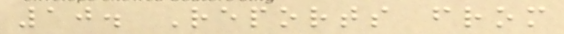10. Reports from
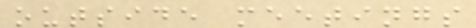outside meetings
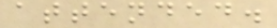attended.
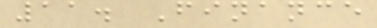11. Finance
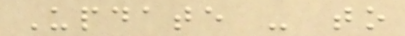Update - to
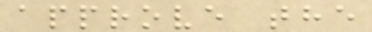approve the
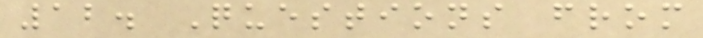12. Questions from
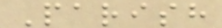Parish
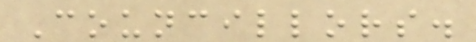Councillors.
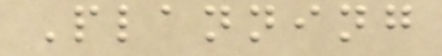Planning
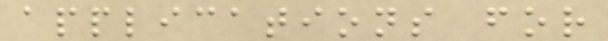applications for
